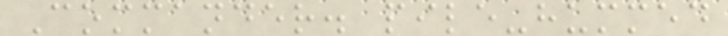Commander. pile-hummed
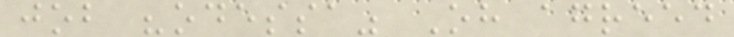job "odessa" Oh agreed
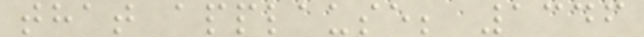that applause; 1346
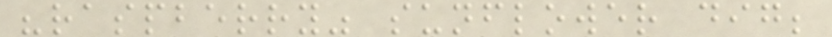"raspberry" sunflower dig;
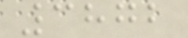3872
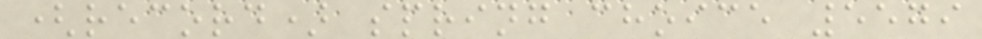(record) spring choice 5579
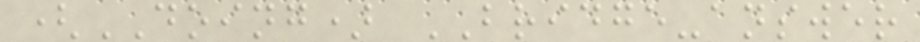(DOING) BRIDGE-answer
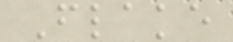Flake
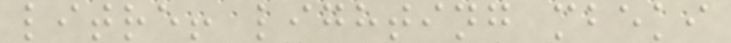litre! lighting mbeki
